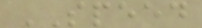SPEED
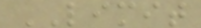LIMIT
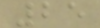25
